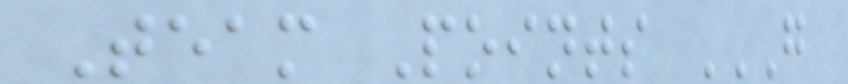Team Points G
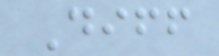Diff
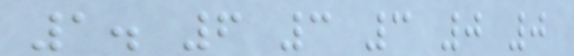1. 6 3 3 0 0
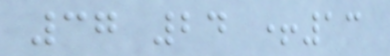37 24 +13
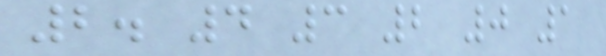2. 4 3 2 0 1
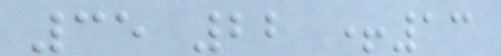35 22 +13
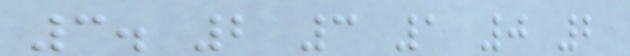3. 2 3 1 0 2
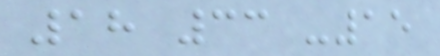18 33 -15
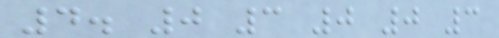4. 0 3 0 0 3
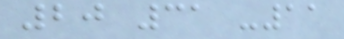20 31 -11
